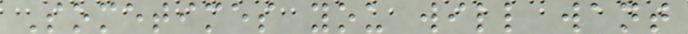Sometimes you will want
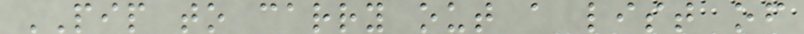PIP to carry out a list of
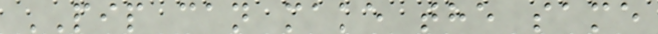PIP can make the same
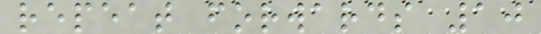repeat forwards 10
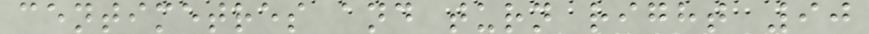centimetres and turn right 90
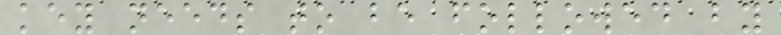key needs to be followed by
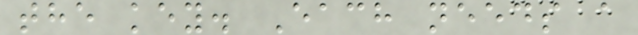the key. Each needs a
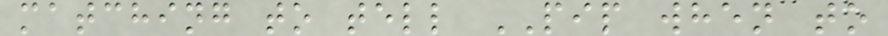matching to tell PIP when to
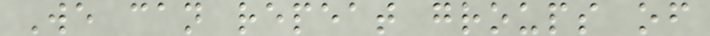We can repeat groups of
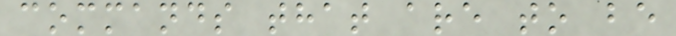commands that are to be
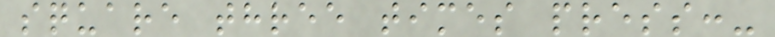square three times press:-
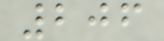206
